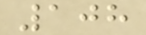108
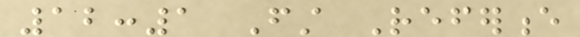12:1 First Reference
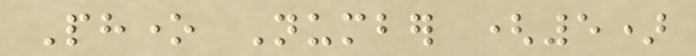Phone Number (5)
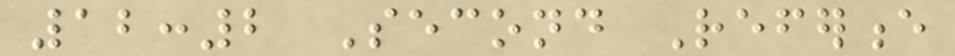12:2 Second Reference
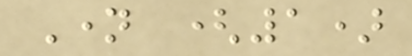Name (1)
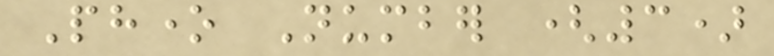Phone Number (3)
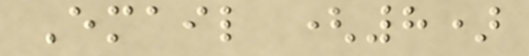Email (8)
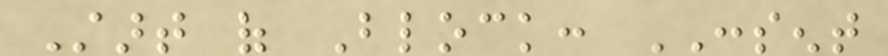Start of Block: CONSENT
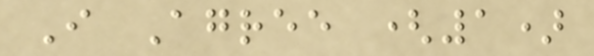I Agree (1)
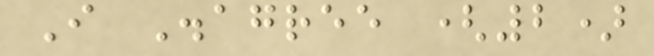I Disagree (2)
